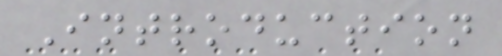Introduction
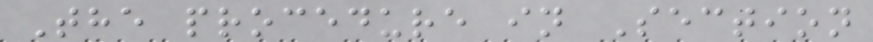The procedure in Section
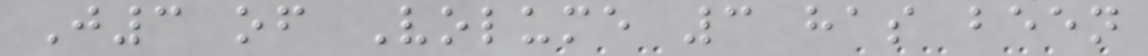J3 of Volume 3 has been
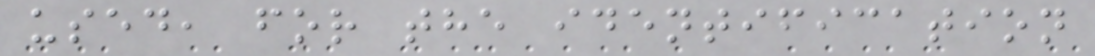used, for the identification
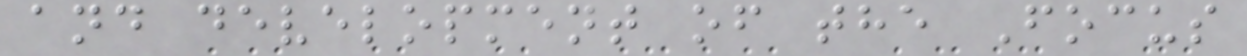and development of the Focus
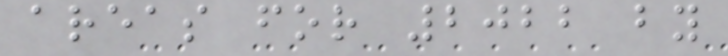areas for 2022 by
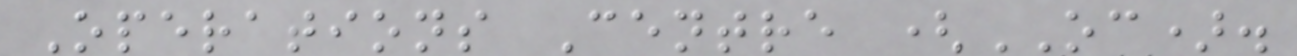Operations Centre (OC).
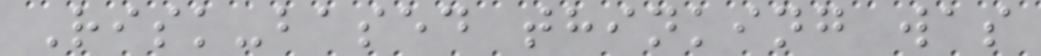Risk-based thinking was
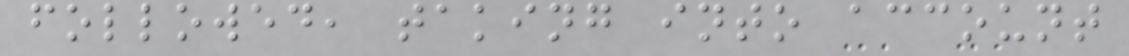followed, taking into account
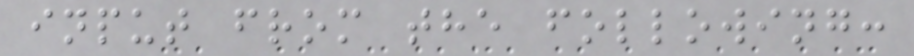input from the following:
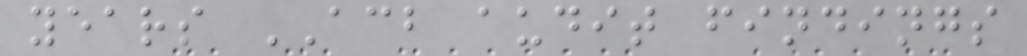years ACB audit findings
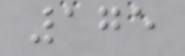175
